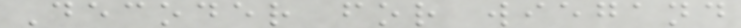Decoder for wiegand
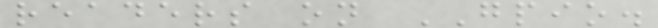readers on GPIO.
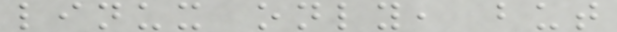linux only, but
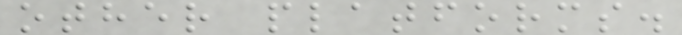other platforms.
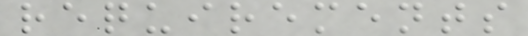requirements
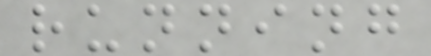running
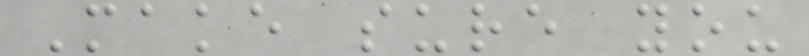Make sure you
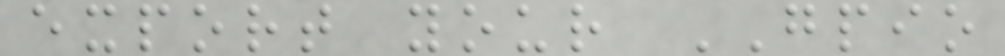export your GPIO
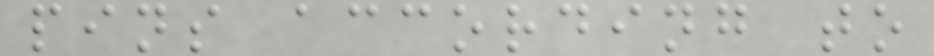pins according to
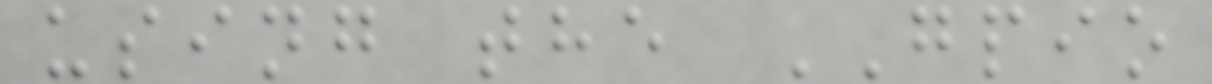using the GPIO
